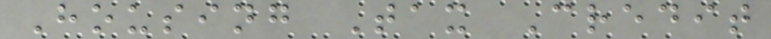Housing Tax Credit
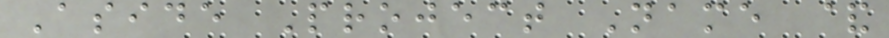Aside Project Name &
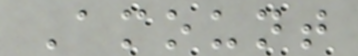Amount
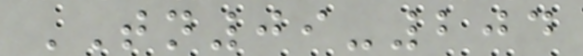TN09-204
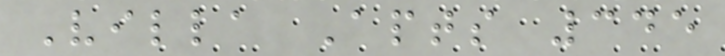Villa Apts 345
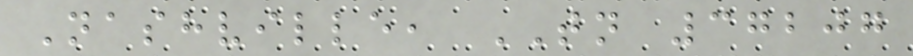Nashville, TN 37207
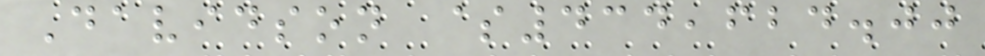Davidson $434,624.00
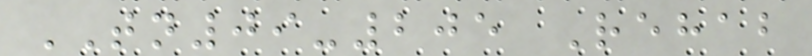TN09-205 Rehab
